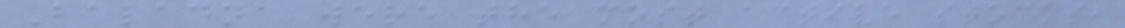Baladna were the most active stocks,
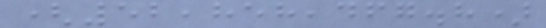(52,858,467.8)
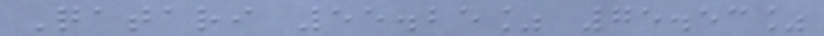Qatari 55.25% 75.53%
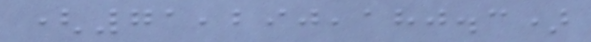(71,290,180.3)
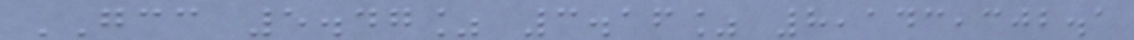GCC 5.47% 3.16% 8,143,302.1
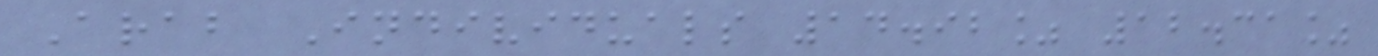Arab Individuals 14.92% 12.31%
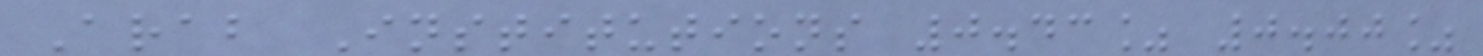Arab Institutions 0.43% 0.00%
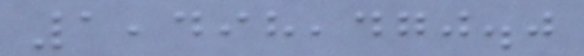1,498,470.0
